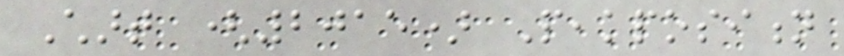Chart (2015) Peakposition
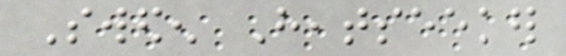Sweden Heatseeker
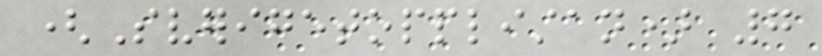(Sverigetopplistan) 7
